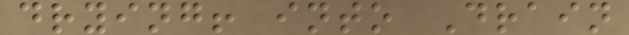drying! into Drain
